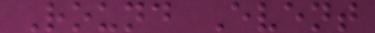Round Event
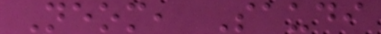Neom, Saudi
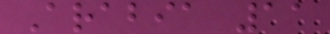Arabia 11
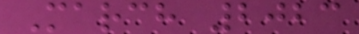March 2023
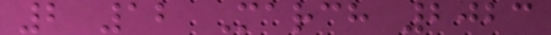2 12 March 2023
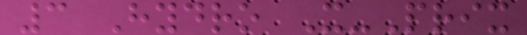3 Hydro X-Prix
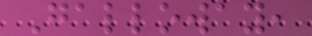Galloway,
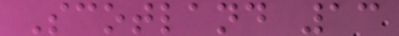Scotland 13
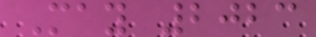May 2023
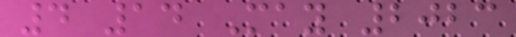4 14 May 2023
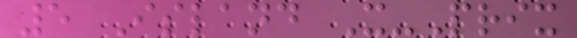5 Island X-Prix
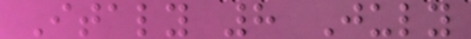Italy 8 July
